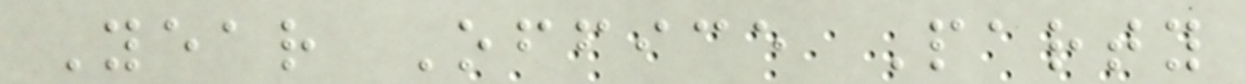Year Office Party
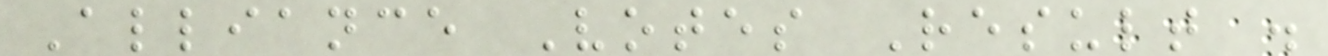Alliance Votes Result .
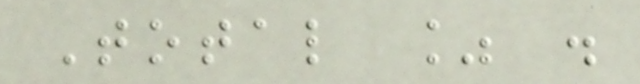Total % .
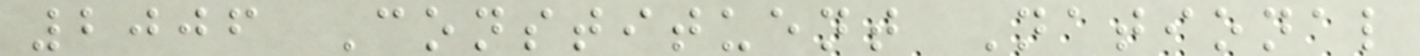2006 Constituent National
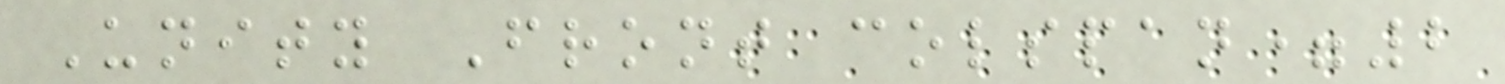Unity Front colspan=2
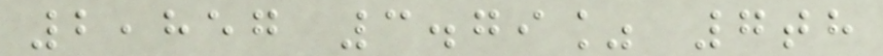2,857 3.79% 7th
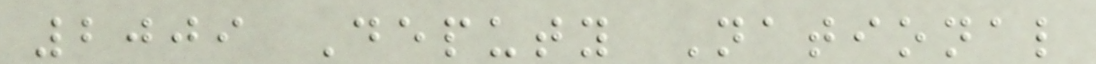2009 Deputy National
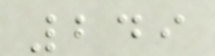249
